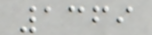1369
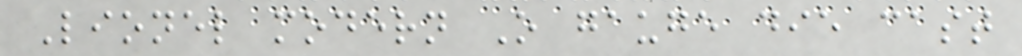Lionel modern O gauge die cast
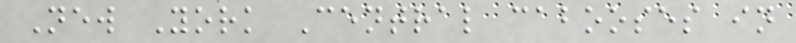New York Central cabooses in
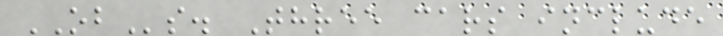OBs. Three cars include
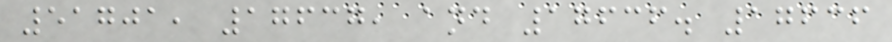51701, 17637, and 17636. 17636
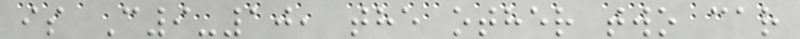is C9-10, the other two car
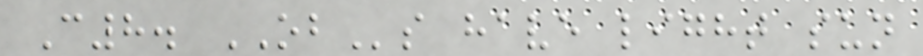C8. OBs have light sun
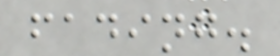fading.
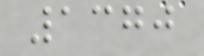1370
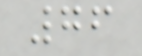76
